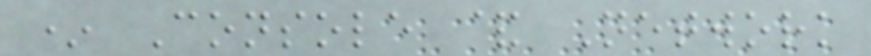* Console & Network
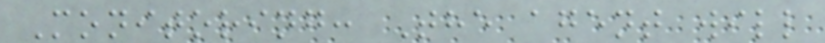Monitoring: The agent will
